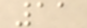11
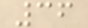36
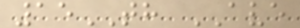15TH AVE
